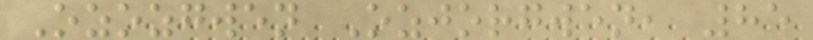Ozozgwen Ozjorgwen, 85
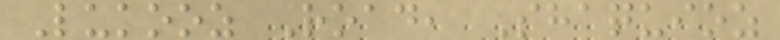Lukooz Road, Shaquioz
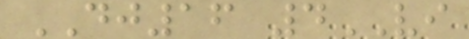DJ16 4VI
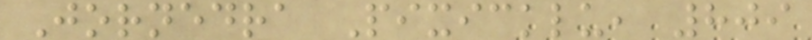Jornedra Pixicklu, 809
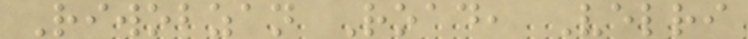Riwobzan Road, Velri
